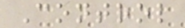Control
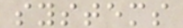systems
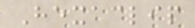Hexaclip
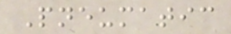Pneumatic
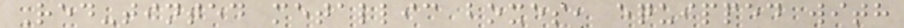Red-tinted metallic boxes, equipped with
